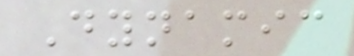Dynamic
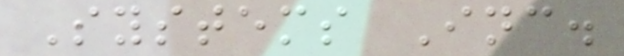Systems Inc.
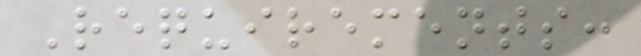Requirements:
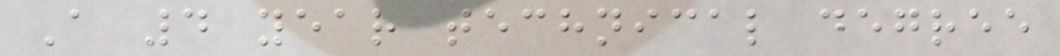A 4 year technical degree
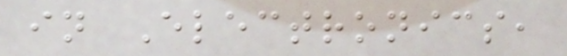in Electronics,
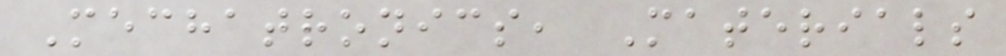Mechatronics, Materials
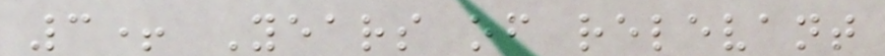3+ Years of relevant
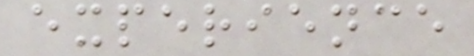experience
